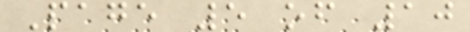Page 5 of 10
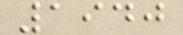1940
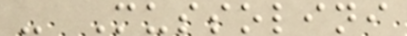- Mussolini
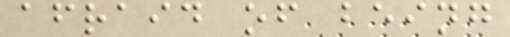afraid of being
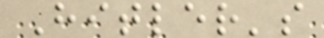Hitler's
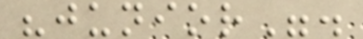"junior".
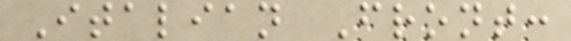Italian Front:
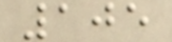105
